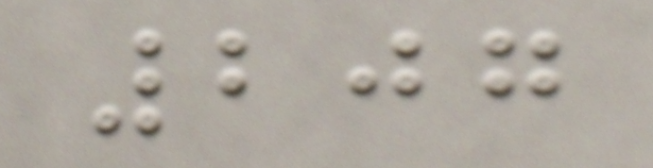207
